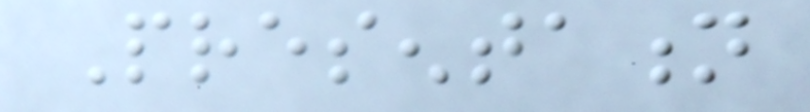Presentation
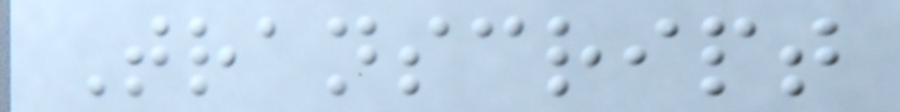Transcript
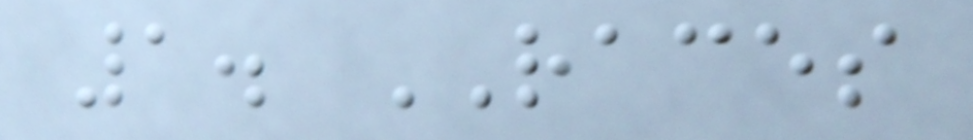1. RACES
